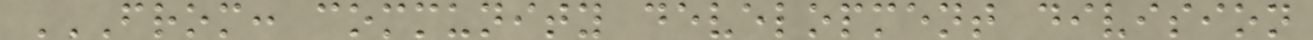FROM: COMMUNITY DEVELOPMENT DIVISION
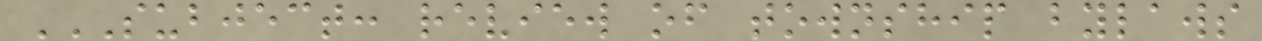SUBJECT: REVIEW OF TOWNSHIP BYLAWS
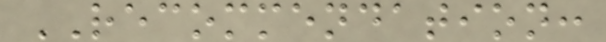RECOMMENDATION:
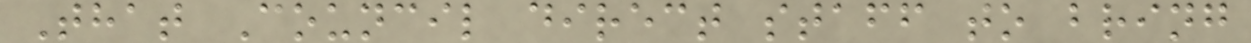That Council direct staff to bring
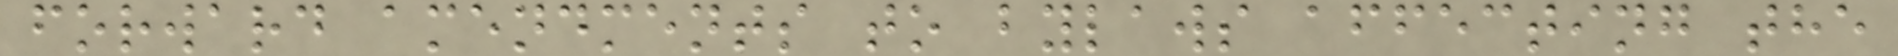forward amendments to bylaws affecting the
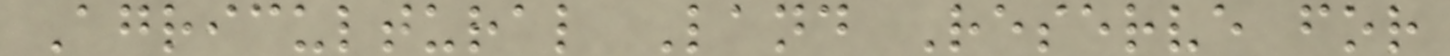Agricultural Land Reserve for
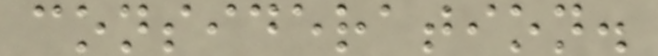consideration.
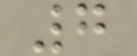7
